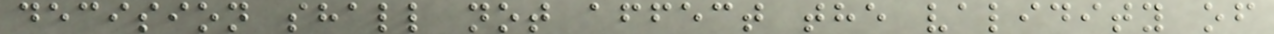decision shall not affect the validity of
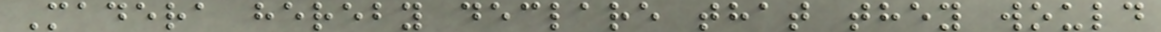Madera hereby declare that they would
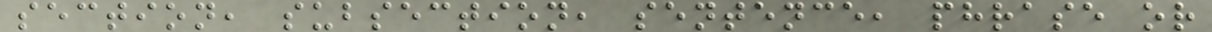section, subsection, sentence, phrase or
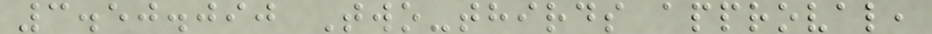3.50.090 Two-thirds approval,
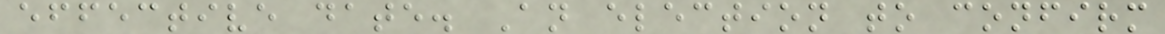effective date. An election to confirm
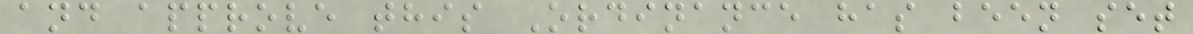and approve this Ordinance has been set
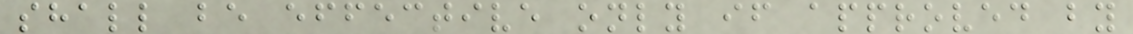shall be effective only if approved by
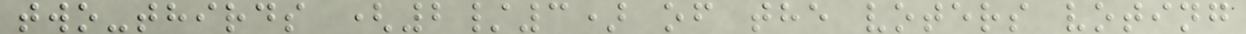two-thirds (2/3) of the voters voting
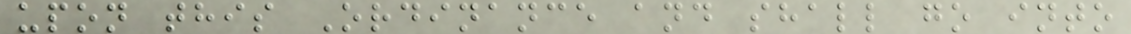upon this Ordinance and shall go into
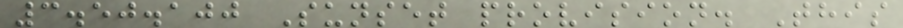3.50.100 Sunset provision. This
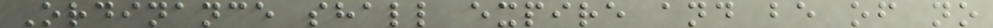Ordinance shall expire and be of no
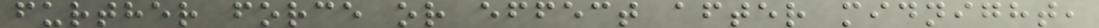further force or effect after midnight,
